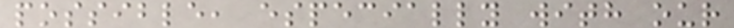possible, especially with our
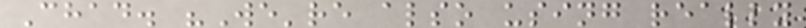Chad. "We're also using really
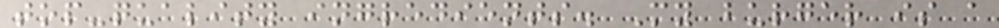top-quality ingredients. My burger is a
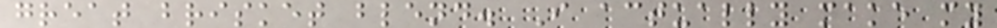great brisket blend. I actually make my
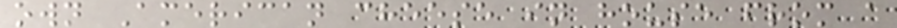own American cheese in house from a
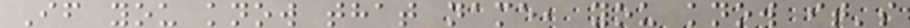If you know that name, you know it's
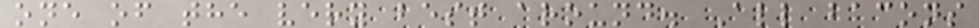one of the very best around. All bacons
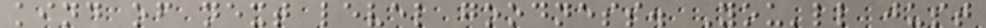kind of next level goodness. You'll just
